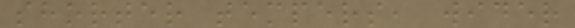shorter tempers, wider
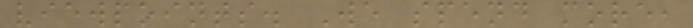viewpoints. We spend more,
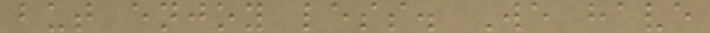but enjoy less. We have
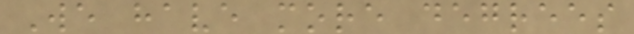We have more degrees
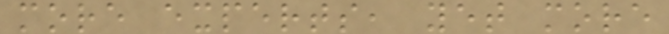more experts, yet more
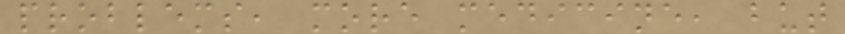problems, more medicine, but
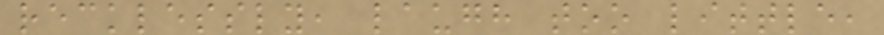recklessly, laugh too little,
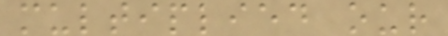multiplied our
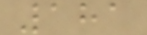181
